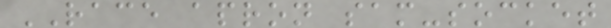RACE apron sam-socket
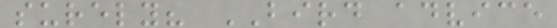surely? BIRD advice
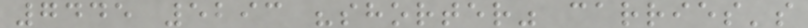7445 5293 "shorter" carries's
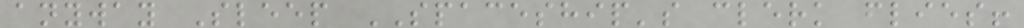anyway Sleep SPACESHIP's clerk flies!
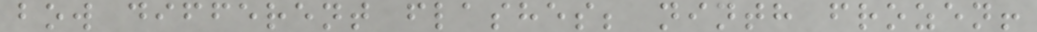bow different flashes; ninth frozen!
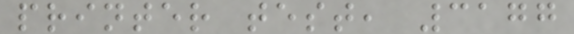printer test, 3177
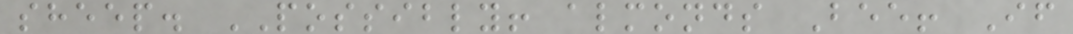sheep. POSSIBLY! almonds Bee! If
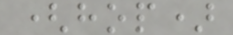(hop)
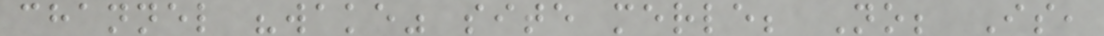channel "wake" site merle; No; Is,
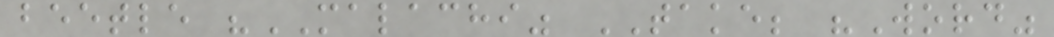beetle "MALACHI" TAKE; "Word"
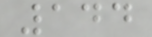144
